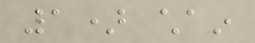1) chain
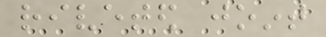riveted joint
